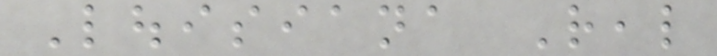Louisiana Real
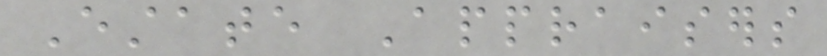Estate Appraisers
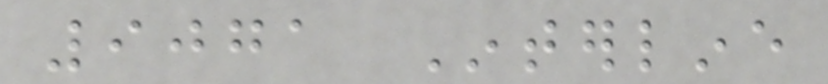9071 Interline
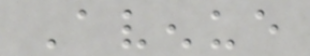Avenue
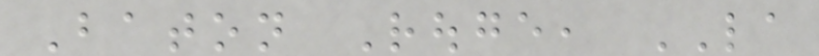Baton Rouge, LA
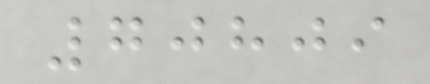70809
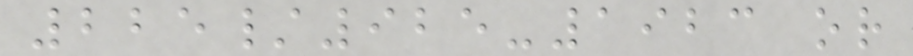225/925-1923 or
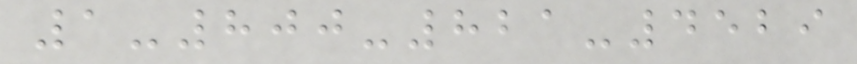1-800-821-4529
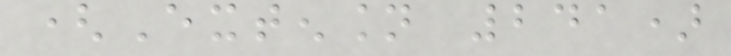(Extension 241)
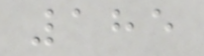185
